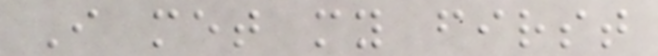I met my first
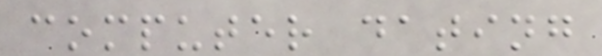computer dating
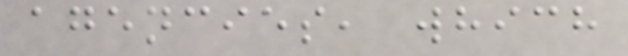agencies, which
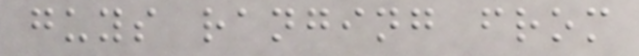guys ranging from
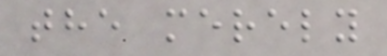the merely
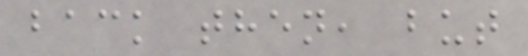back then, but
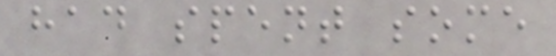had spent some
